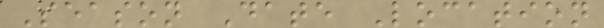Season Date Location
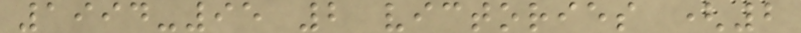1994-95 2 victories (2
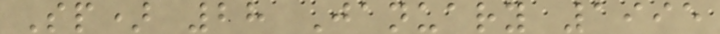Sp) 28 January 1995
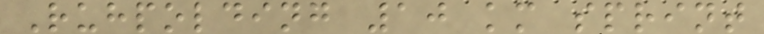Ruhpolding 10 km sprint
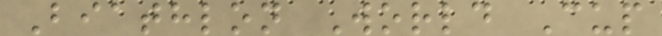Biathlon World Cup
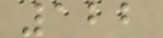122
